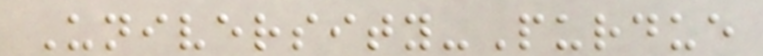University-Purdue
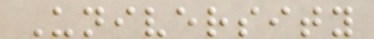University
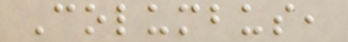Columbus,
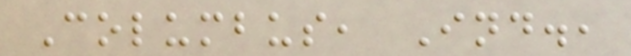Columbus, Ind.,
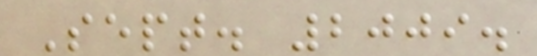Sept. 2009.
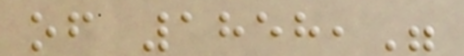of 1858,"
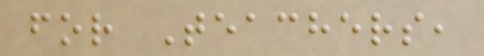for Teachers,
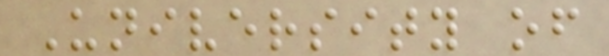University of
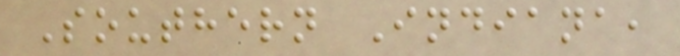Southern Indiana,
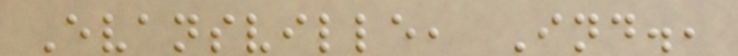Evansville, Ind.,
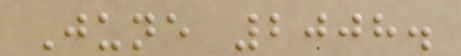June 2008.
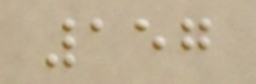157
